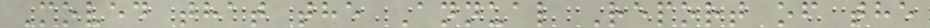Moved that the Annual Report of the
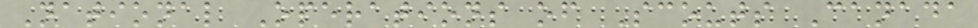National Operations of Scouts Canada
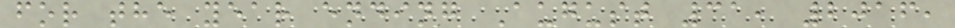for the year ending August 31, 2016,
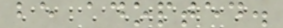be adopted.
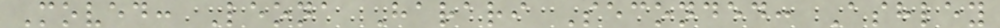Moved: Leona Harari Seconded: Ashley
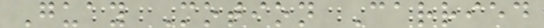Guay Motion Carried
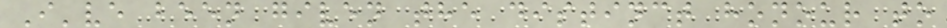I've been given the distinct honour to
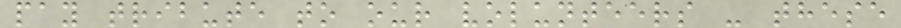pay tribute to our volunteers - these
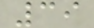39
